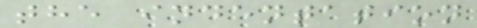the indentation
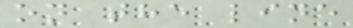on the line
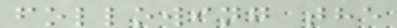following the
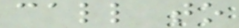call to
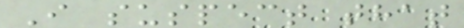I suspect that
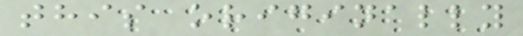this originally
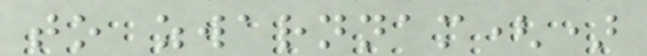to zwarnnam()
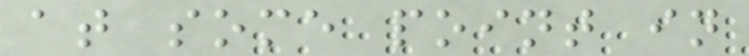at some point in
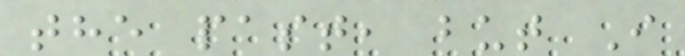the past, but I
